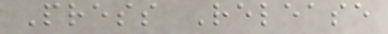Press Release
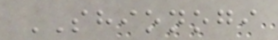SHIONOGI
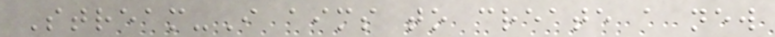Stream-I aims to create a new
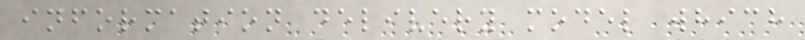information delivery model which
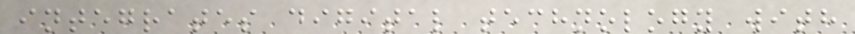integrates digital technology with
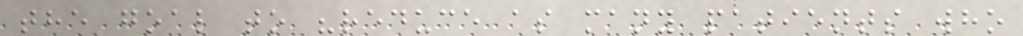the goal to "reduce as many patients who
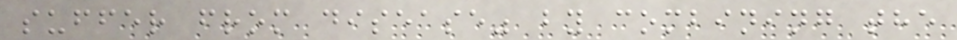suffer from disease" by combining the
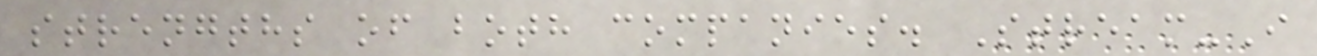strengths of both companies. Stream-I
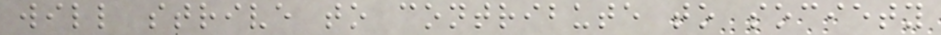will strive to contribute to society
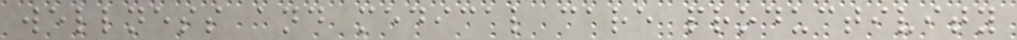wellness and medical care productivity
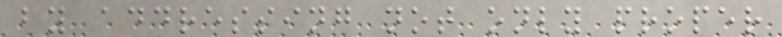by addressing not only proper
